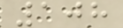108
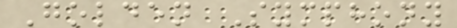Golden Symphony
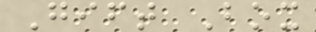Gift Box
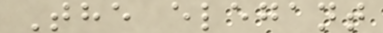The elegant
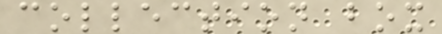collection box
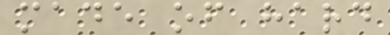made of hard
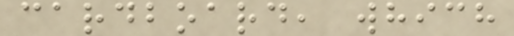cardboard, which
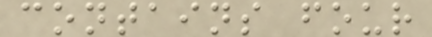contains four
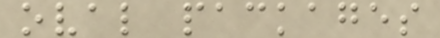oval packages
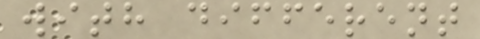with different
